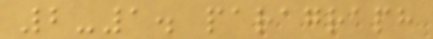2-1. paragraph
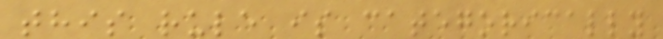this rule is categorically
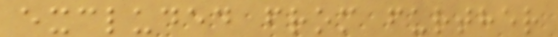excluded from further
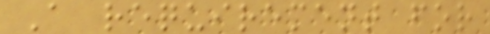A requirement for
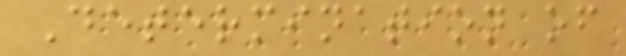Determination of
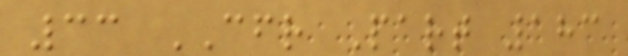33 CFR Part 183
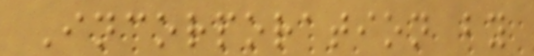Incorporation by
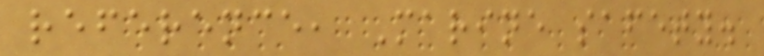reference, Marine safety.
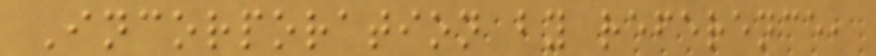Incorporation by reference,
